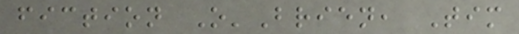fiction O'Brien, Tim
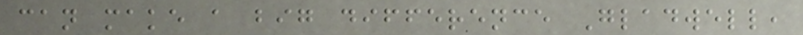can make a big difference Gladwell,
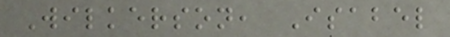Wilkerson, Isabel
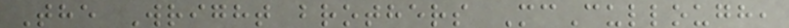The Wright brothers McCullough,
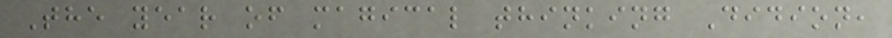The year of magical thinking Didion,
